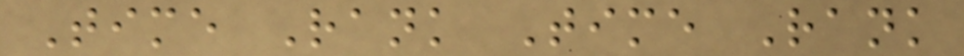Time Rank Time Rank
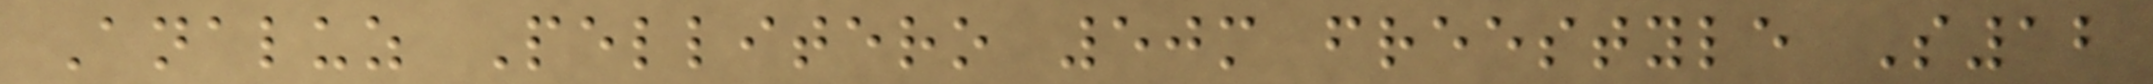Analuz Pellitero 50m freestyle S12
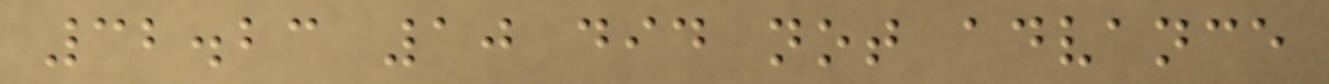32.23 10 did not advance
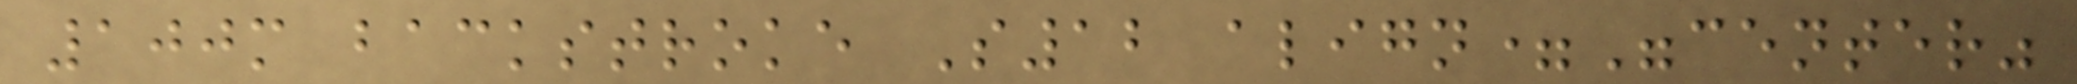100m backstroke S12 align="center"
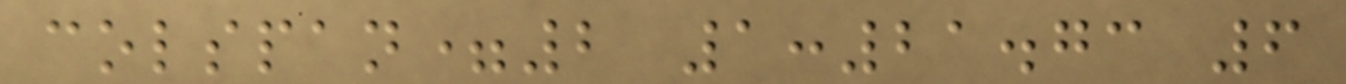colspan=2 1:21.73 6
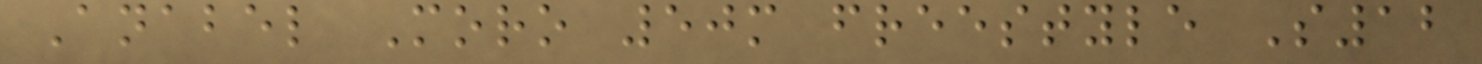Anabel Moro 50m freestyle S12
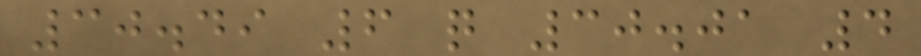30.49 6 q 30.01 4
